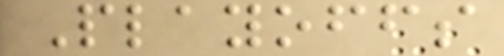Playoffs
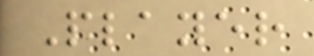Player
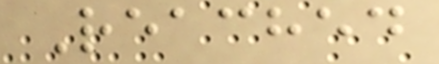Reached
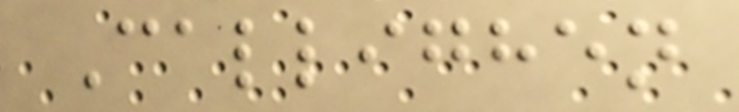Callighen
